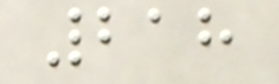218
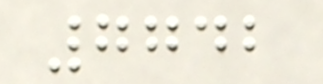7742
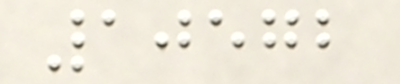10572
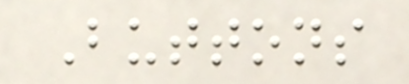Buttons
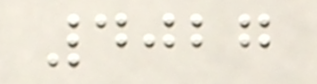4027
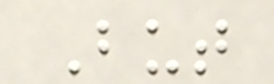But
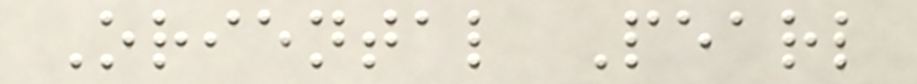Oriental Pearl
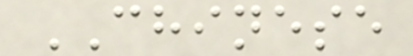CHINESE
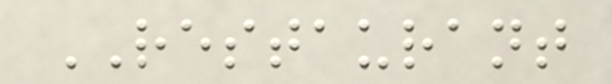RESTAURANT
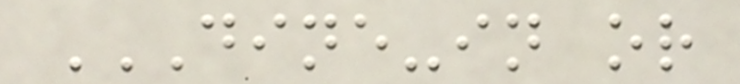DINE-IN OR
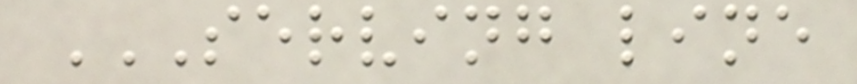SERVING LINE
